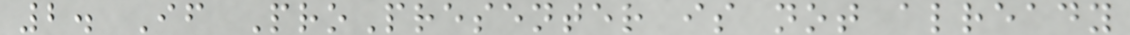2. If ProPresenter is not already
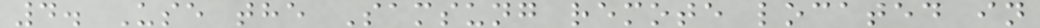4. Use the Samsung remote located in
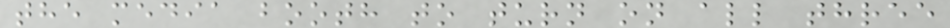the media booth to turn on all three
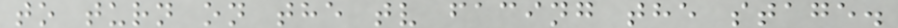to turn on the tv facing the stage.
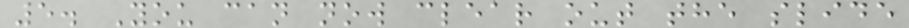5. You can now clear out the slide
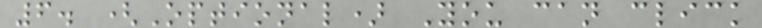6. (Optional) You can click
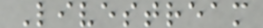Livestream
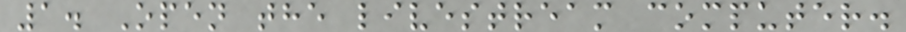1. Open the livestream computer.
